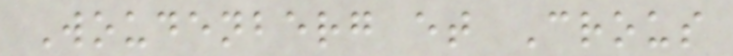Woudenberg et Crous
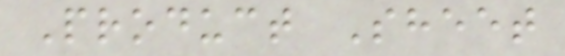Product Sheet
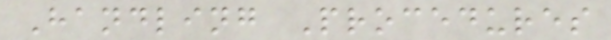Handling Procedures
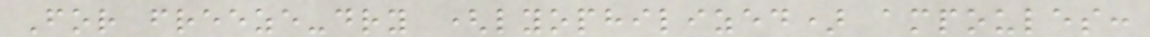For freeze-dry (lyophilized) ampoules:
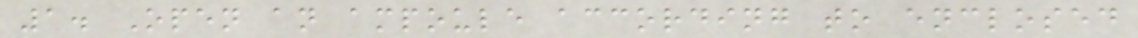1. Open an ampoule according to enclosed
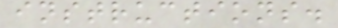instructions.
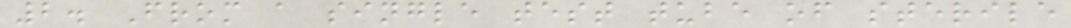2. From a single test tube of sterile
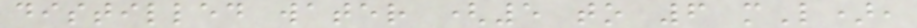distilled water (5 to 6 mL),
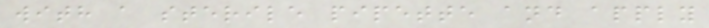with a sterile pipette and apply
